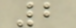2
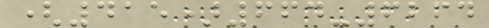(415)664-6264
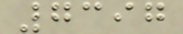7397
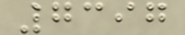7397
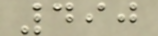490
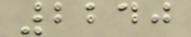2240
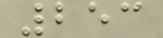253
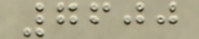7600
